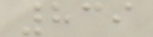839
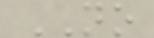NO
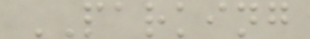PARKING
